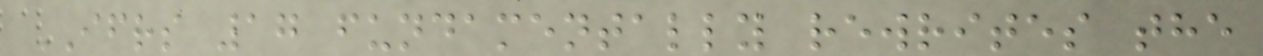IFRS 17 fundamentally rewrites the
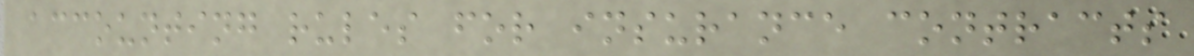accounting rules for insurance contracts
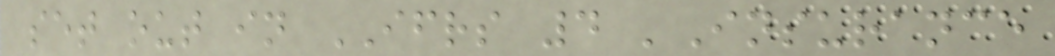set out in IFRS 4 'Insurance
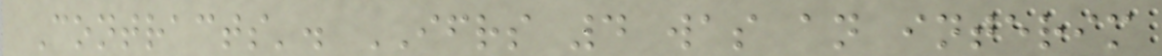Contracts'. IFRS 4 was an interim
